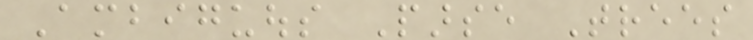Ambiguous Parse Trees
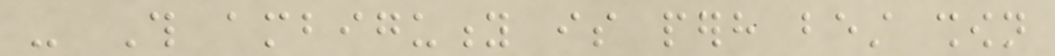- This ambiguity is perhaps best shown
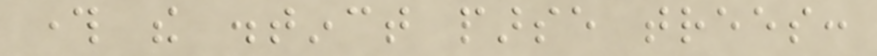through the distinct parse trees:
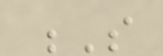S
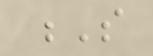S
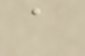a
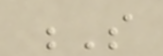S
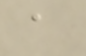a
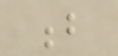b
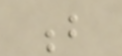b
